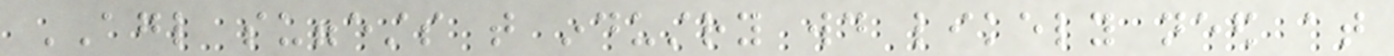AGL suggests that industry would likely need at
